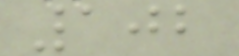102
